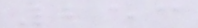253
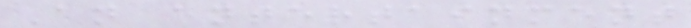An entertainment
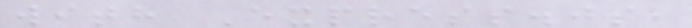with Express.js,
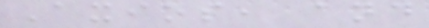Axios, and
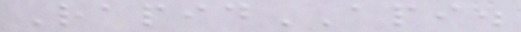RapidAPI.
